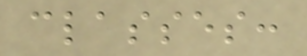classes:
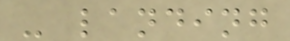- landing
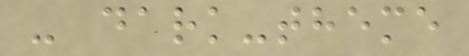- dark-theme
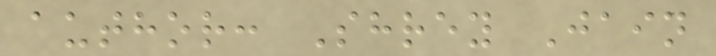author: Shrey Jain
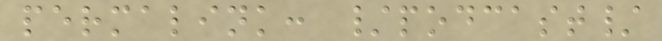permalink: /podcast/
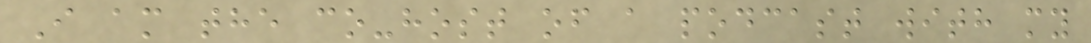I am the co-host of a podcast with my
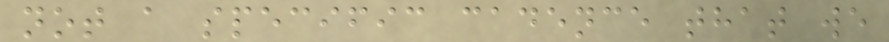not a specific cadence that we
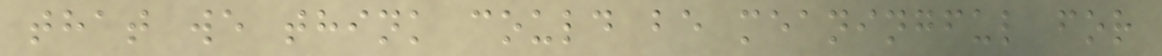that we think could be meaningful for
